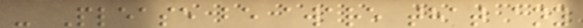- Please be aware that any
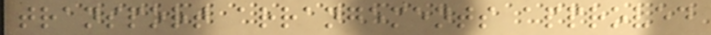transport arrangements approved
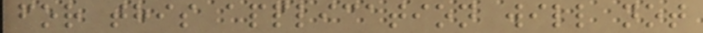for this application will not
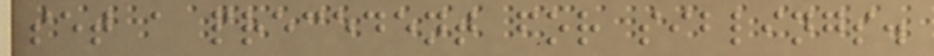set a precedent for siblings.
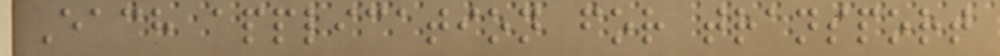Each application for transport
